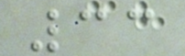33
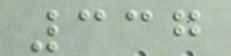337
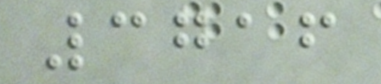3716
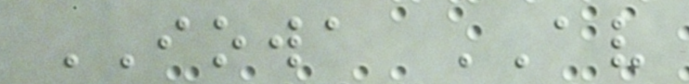IOWA AV
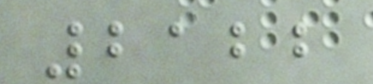2122
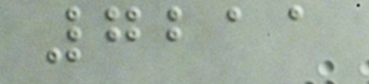7211
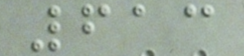613
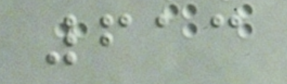613
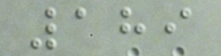189
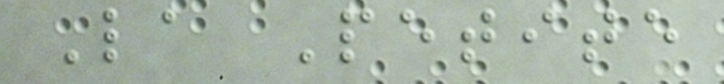La Petite
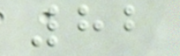82
